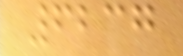6237
